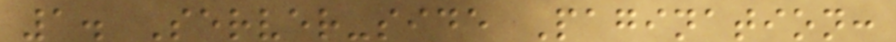1. Server-side Pagination:
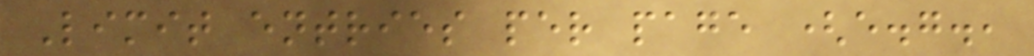Limit entries per page (e.g.,
